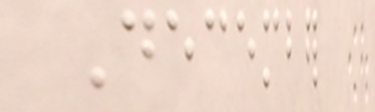December
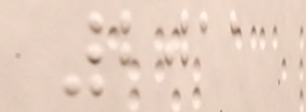2011
